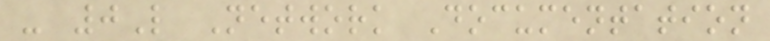- 0L Network Documentation
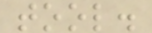tool.
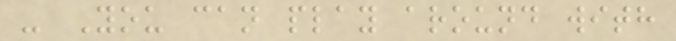- You can play around with
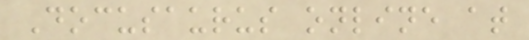Docusaurus online at
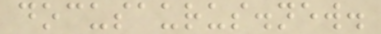docusaurus.new.
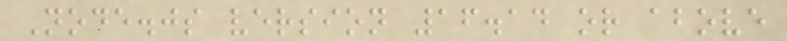Node.js version 16.14 or above
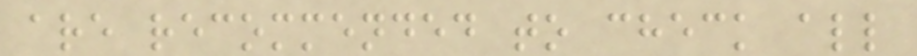are recommended to check all
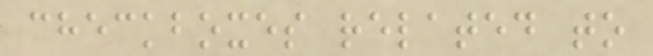checkboxes related to
